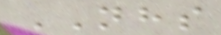NHS
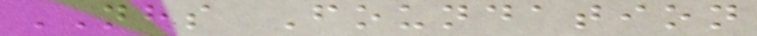NHS Foundation
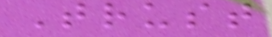Trust
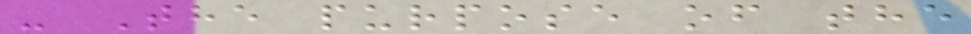- The purpose of the
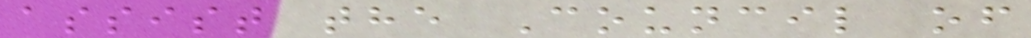assist the Council of
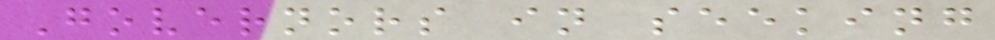Governors in seeking
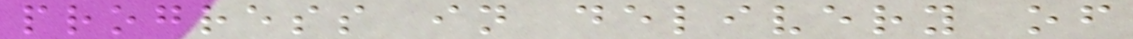progress in delivery of
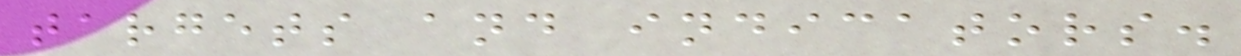targets and indicators.
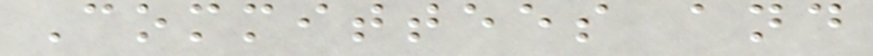Committees and
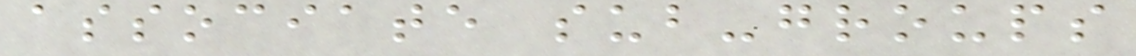associate sub-groups
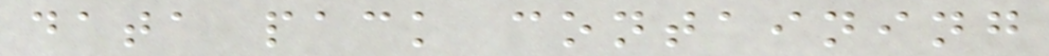data pack containing
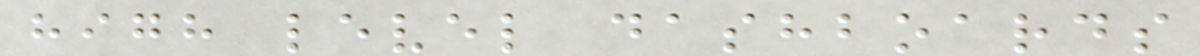high level dashboards
